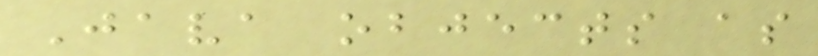Java objects as
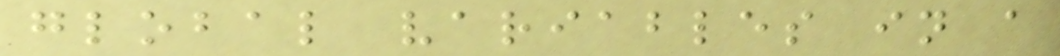global variables in a
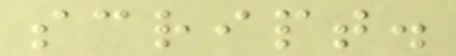script.
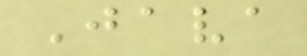Java
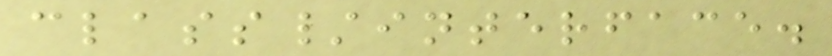class/interface.
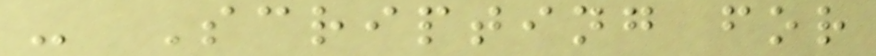- Scripting for
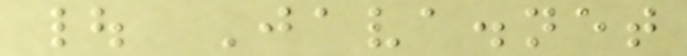| Java.net
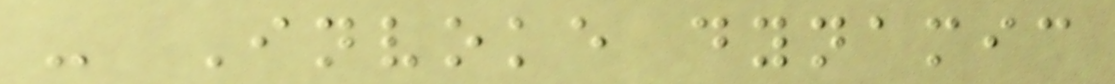- Invoke dynamic
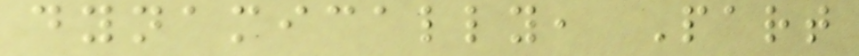dynamically, Part
